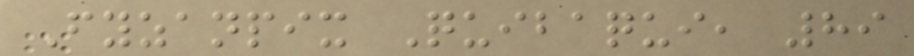Fyzanpix Quibaqui, 89
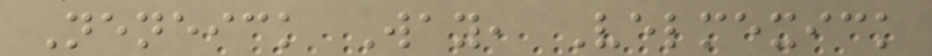Neneick Way, Velmexick
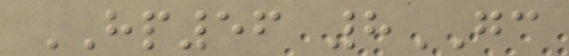HP56 8GC
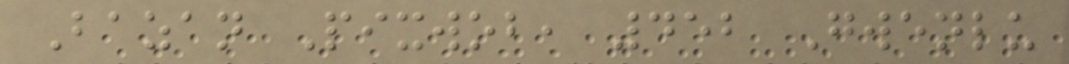Bazan Pixwob, 452 Gwenlu
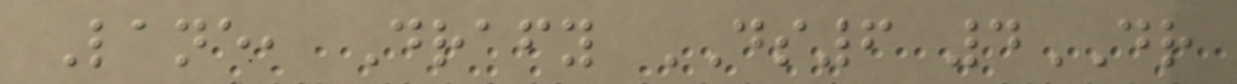Lane, Drafy DS6 4DR
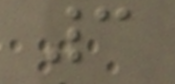3
